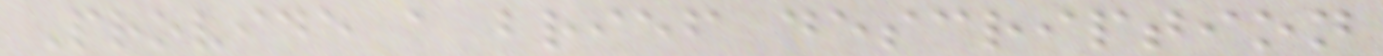Provide a brief description
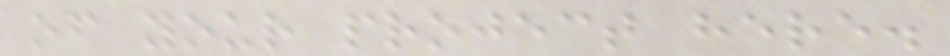of your project here.
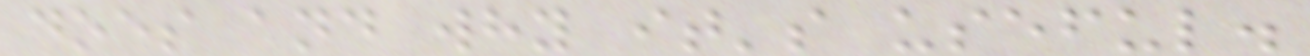does and why it's useful.
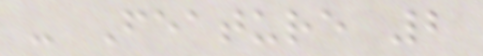- Feature 2
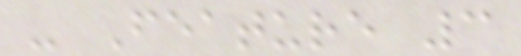- Feature 3
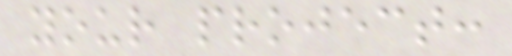your project:
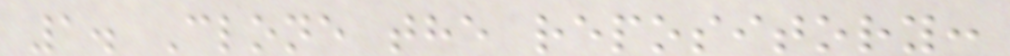1. Clone the repository:
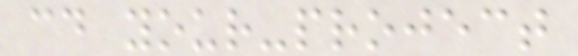cd your-project
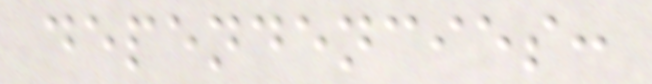dependencies:
